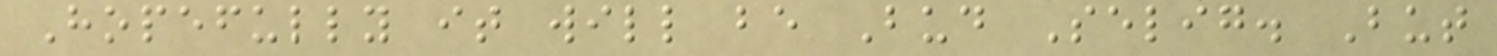Hopefully it will be Bud Selig. But
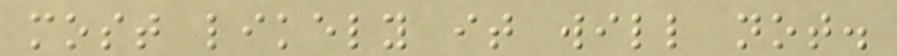most likely it will not.
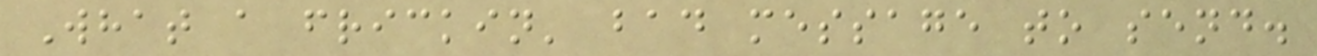What a frickin' bad message to send.
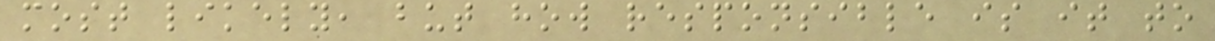most likely, but how responsible is it to
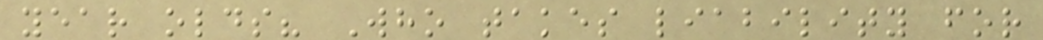year olds? Who takes liability for
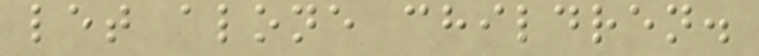let alone children.
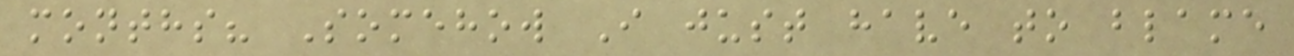months? Somehow I just have to blame
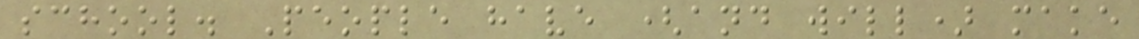school. People have (and will) make
